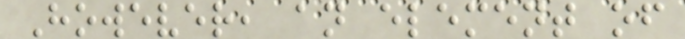However, an element of
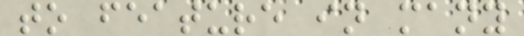to feature in many
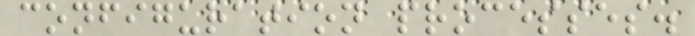configuration processes.
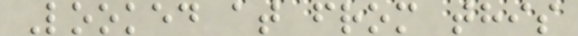Looked at from this
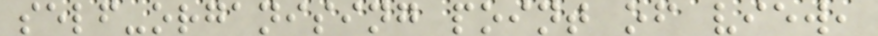self-organising point of view,
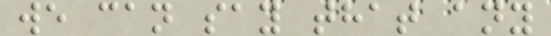we can say that any
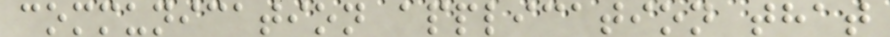communication application that
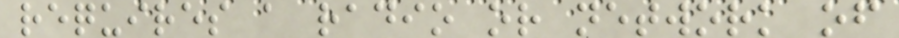requires a radio or network of
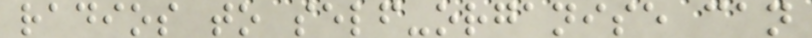radios to self-organise can
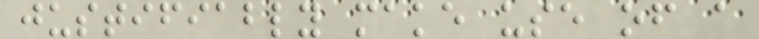justifiably make use of a
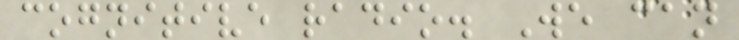cognitive radio. We can
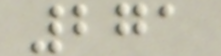271
